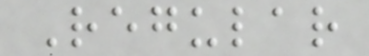Regular
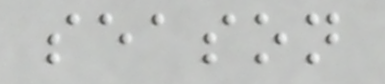season
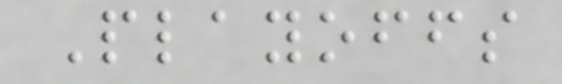Playoffs
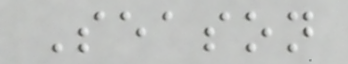Season
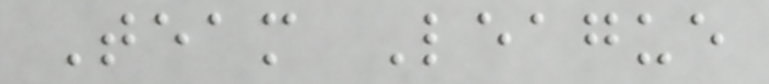Team League
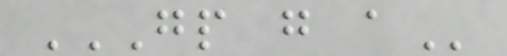GP G A
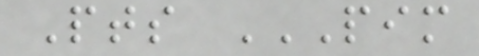Pts PIM
